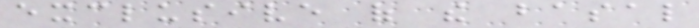exclusive of the basal
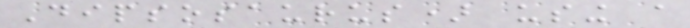Dipsosaurus) using a
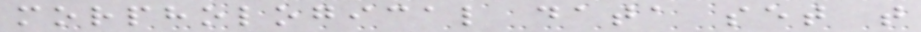morphological data set that
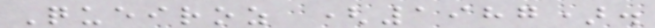Queiroz (1987).
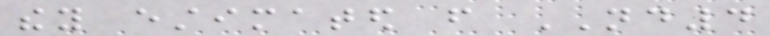they estimated from ND4
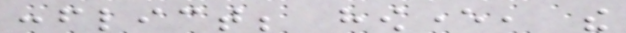conflict; however, the
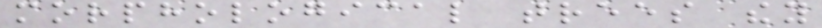morphological trees they
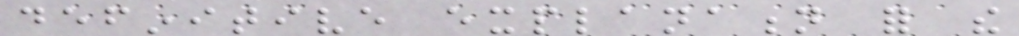definitive explanation for the
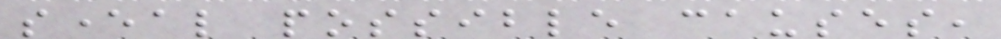several possible causes,
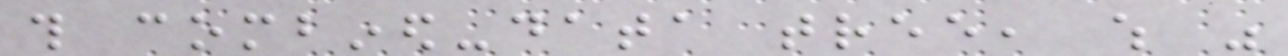this combined-data tree, which was
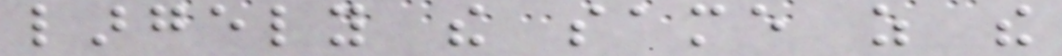largely the same as the
